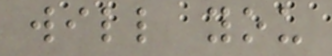will you
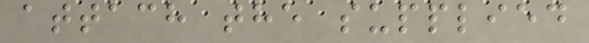attach the supplied
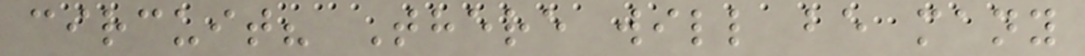circuit? There will be many
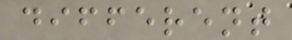different
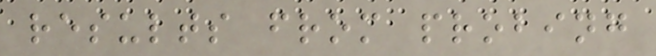results from probing
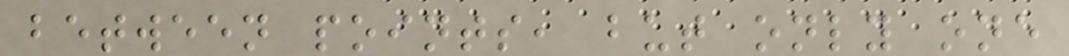between points, but only one
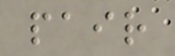pair
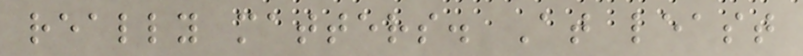really matters. At least
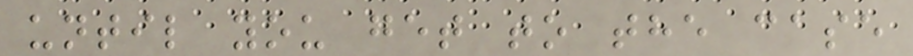until you get to the case
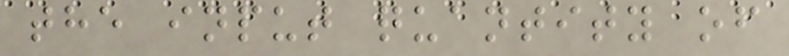the input quantity of
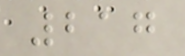217
